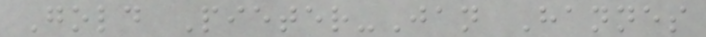Gold Pieter-Jan Hannes
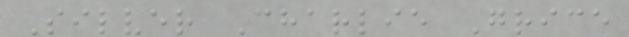Silver Charlie Grice
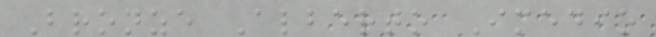Bronze Alberto Imedio
